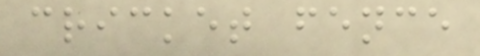cricket fence
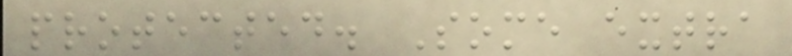protected. Some extra
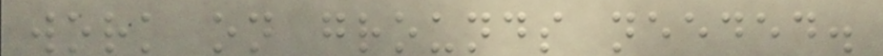work on grounds needed.
